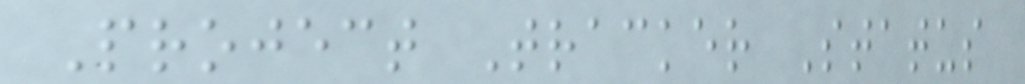Project Tracker Status
